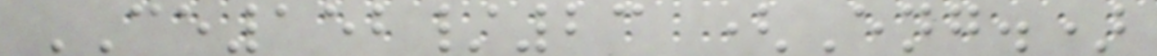CE152/23 (Eng.)
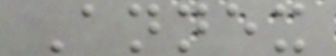Annex
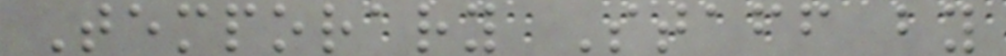Temporary Staff by
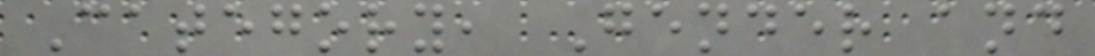Category, Gender and
